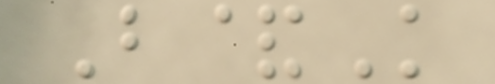B&K
